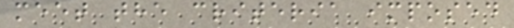meet the criteria imposed
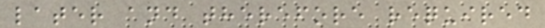later and therefore required
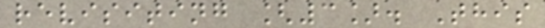revisiting [3]. This
